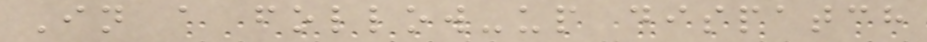In a follow-up dispatch
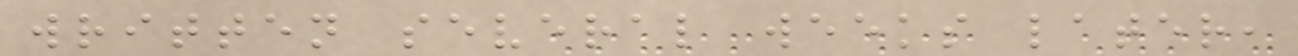written several weeks later,
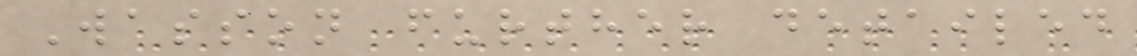Wasson further detailed
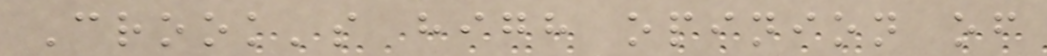Crook's high opinion of
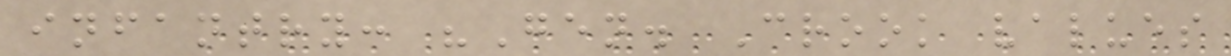infantry: "Gen. Crook values
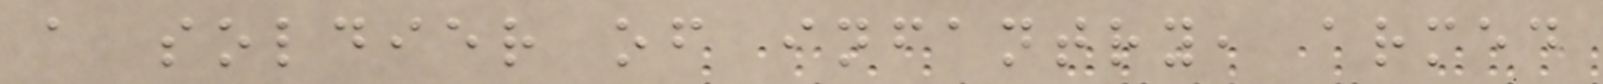a soldier of infantry, armed
